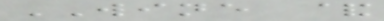WINE &
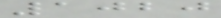1020
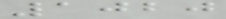1020
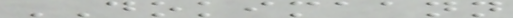DOKIMAANN
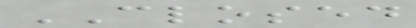CLOSED
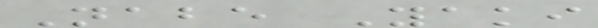Nabe Yaki
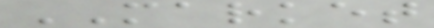MARKET
